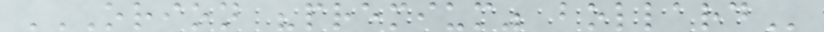ORION "PREMIUM" BOLLARD
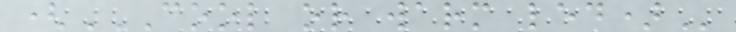(COOL OR WARM LED)
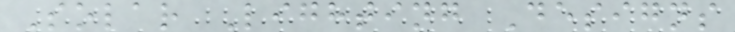Solar Lighting Designs
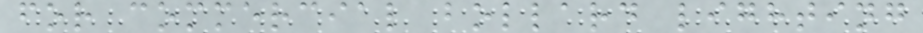for commercial bollard lighting
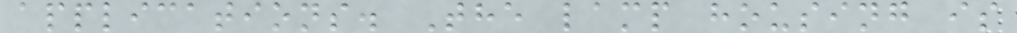applications. The lamp housing is
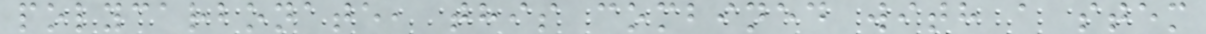polycarbonate, this combined with a stem
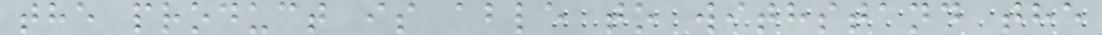the product is able to withstand the
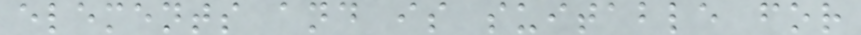elements and is suitable for
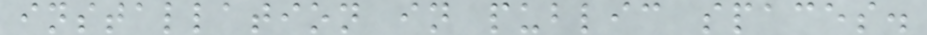installation in public spaces.
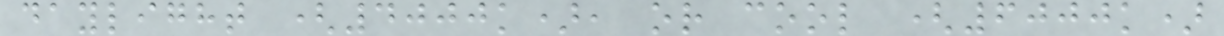daylight (4000k), or cool (6000k)
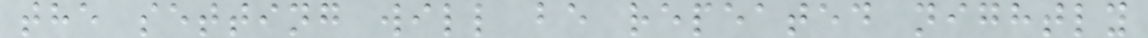the setting will be repeated nightly
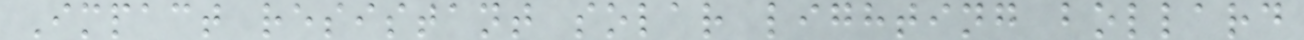Impact resistant solar lighting bollard
